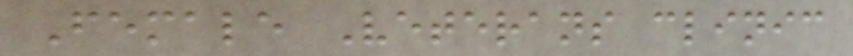Female Veterans clinic
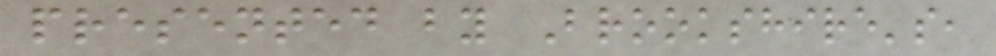presented by Brookshire's,
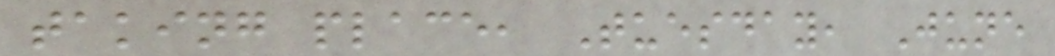taking place, Tuesday, June
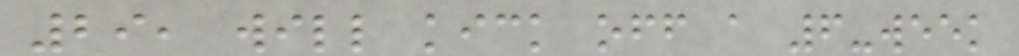29, will kick off a 6-week
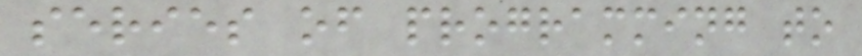series of programming to
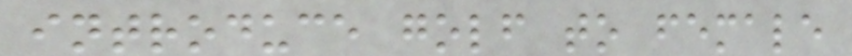introduce golf to female
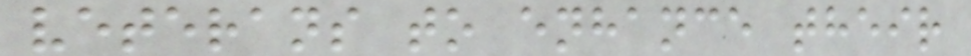veterans to enhance their
